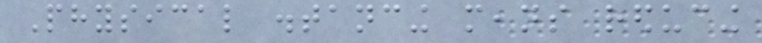Physical distancing means reducing
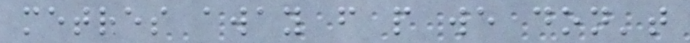metres away from people we don't
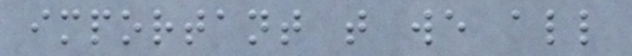important that we all
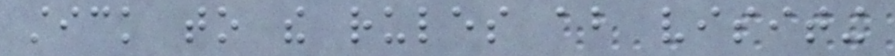stick to the rules about visiting
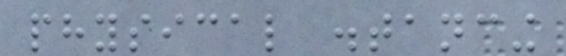physical distancing
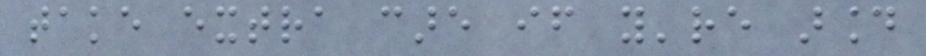take extra care if you're around
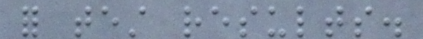for test results.
